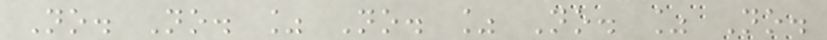No. No. % No. % No. % No.
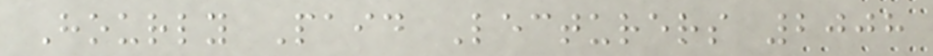Hourly Paid Lecturers 2008
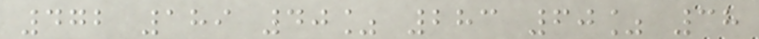472 189 40% 283 60% 38
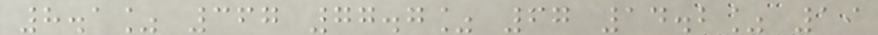8.1% 367 77.7% 67 14.2% 19
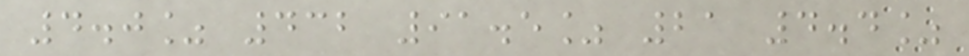4.0% 432 91.5% 21 4.4%
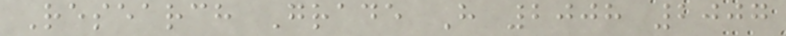Research Grade H 2008 2007
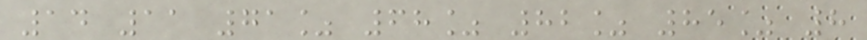14 11 71% 68% 82% 85% 8
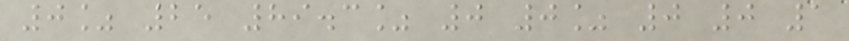0% 25 89.3% 0 0% 0 0 1
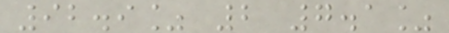92.9% 2 7.1%
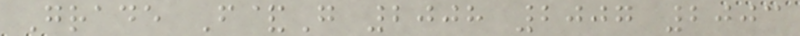Grade F&G 2008 2007 2003
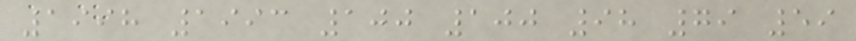1998 1993 100 100 98 79 59
